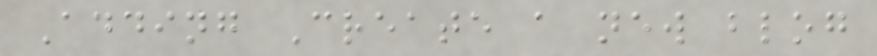Adding Create a new blog
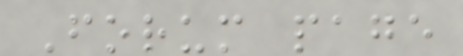Forum page
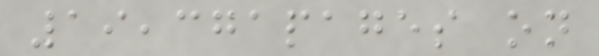19,371pages on
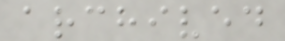archived
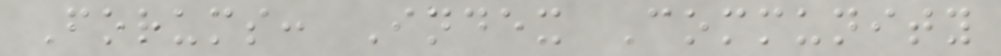Forums: Index Community
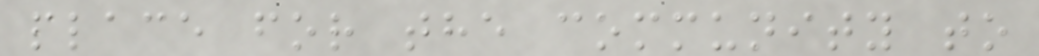place for the community to
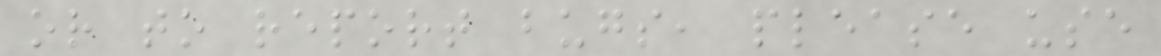or to report bugs, please use
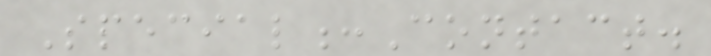Special:Contact.
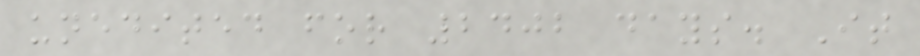unedited for 2402 days. It
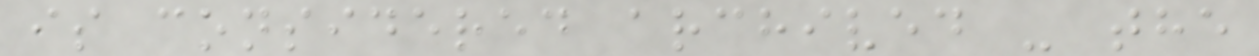is considered archived - the
